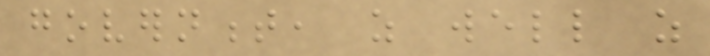government, as well as
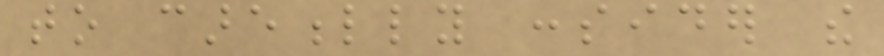to carefully consider the
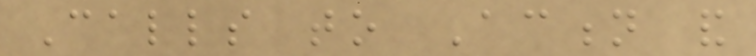Calls to Action and
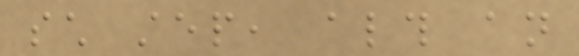such step, although an
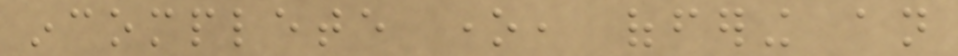incomplete one, offering an
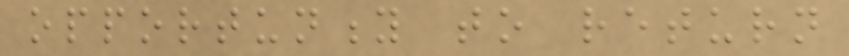opportunity to return
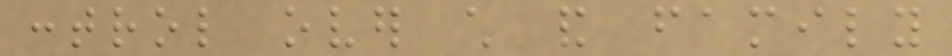control over child and family
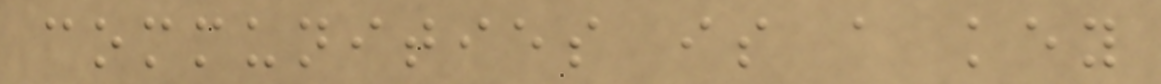communities is a key
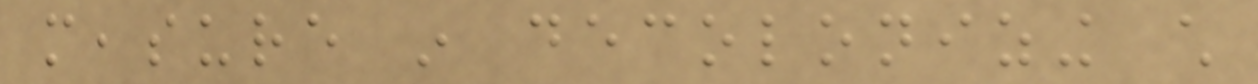measure in decolonizing child
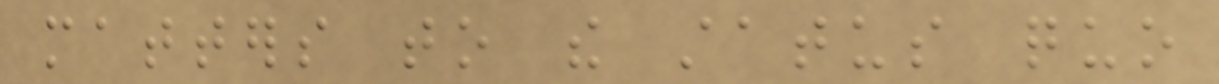matters to the status quo
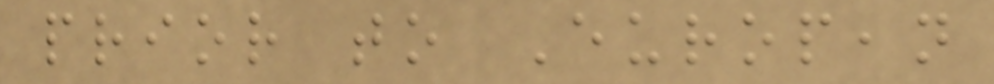prior to European
